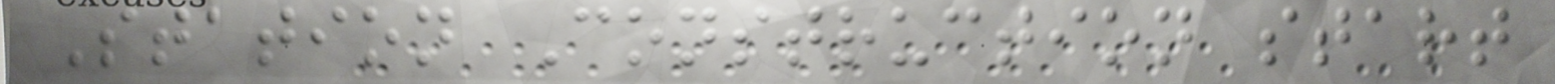Station Construction start
